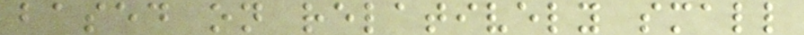based on relatively small
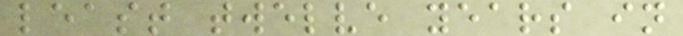least twelve years in
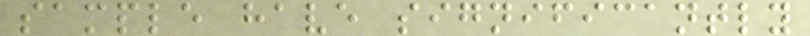sample have significantly
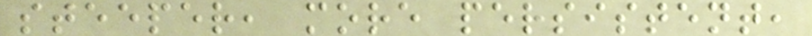steeper, more persistent,
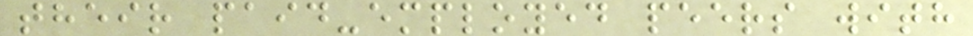their paid-employed peers with
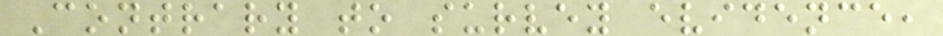Contrary to survey evidence,
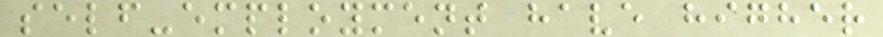self-employment have higher
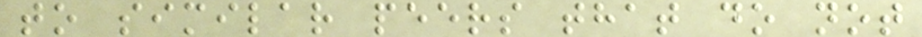to similar peers that do not
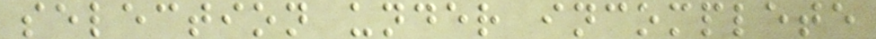selection under incomplete
